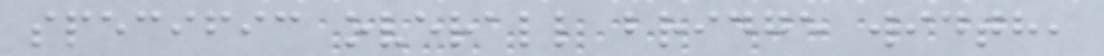specific overall bridge width,
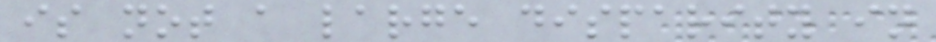is not a large disparity in
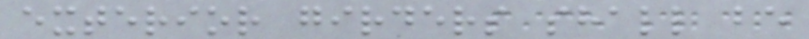exterior girders shall be
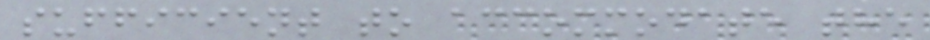sufficient to accommodate the
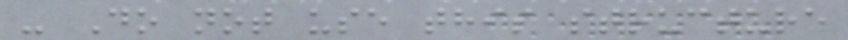- Do not use this structure
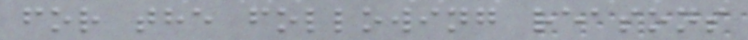for the following reasons
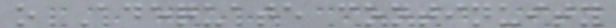o Adequate continuity
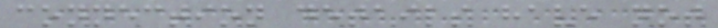connection details have not
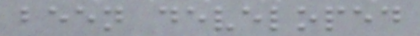been developed
